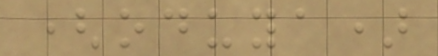(oduya)
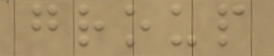group
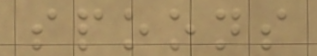spoons
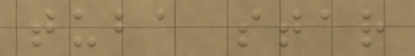tuba star
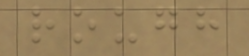rough
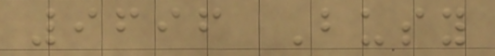9696 Busy
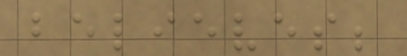believes;
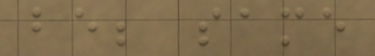be; same
